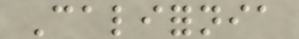California
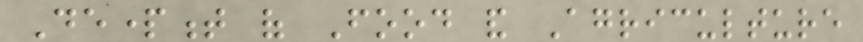Department of Food and Agriculture
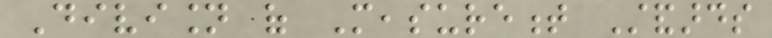Division of Measurement Standards
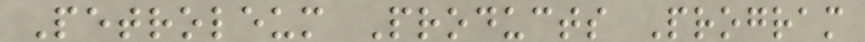Petroleum Products Program
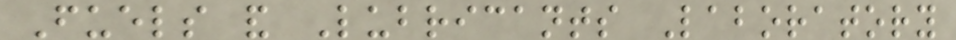Fuels and Lubricants Laboratory
